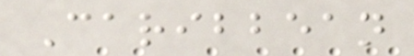Caribbean
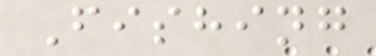Fishing
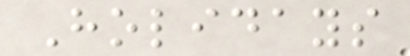Holidays
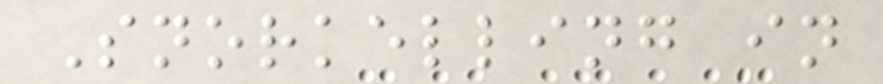Snorkelling in
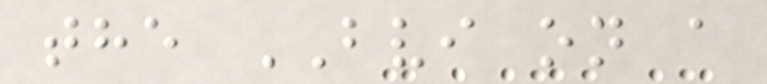the BVI on a
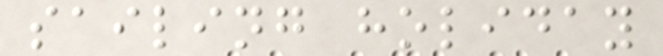sailing holiday
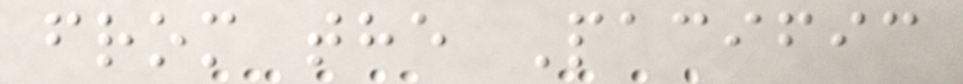from the Pacific
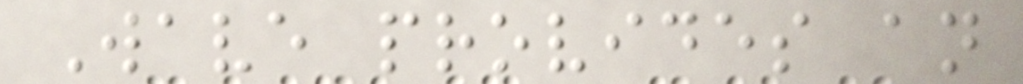Wave provides an
